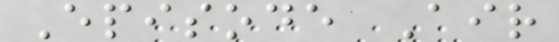Episode Air
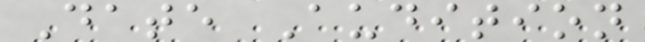Date Audition
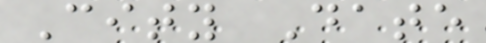City Date
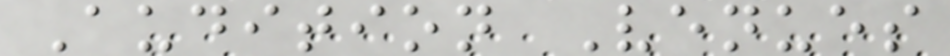Audition Venues
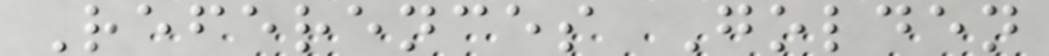References Golden
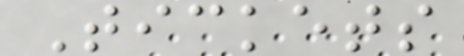Tickets
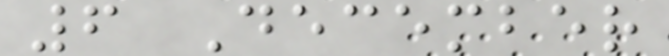6 December
